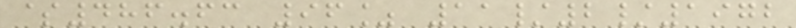$486.63 96% 11/2/1972
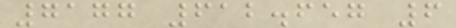7177 612.657 6
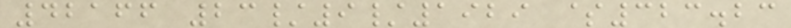42166 23/9/1929 $323.23
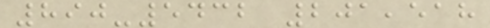890-5432 201,518
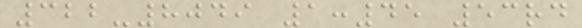322-8049 1:45 53rd
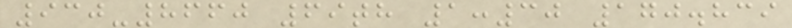930-8660 69th 1:30 170.839
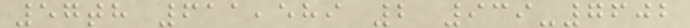57th 611,589 2 939-7602
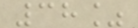38%
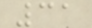31
